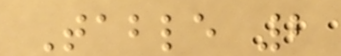Table 2
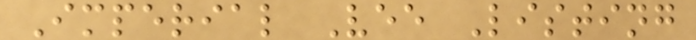Imperial Vee Listing
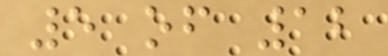5 of 12
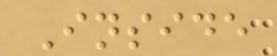Inside
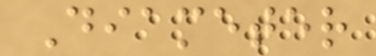Diameter
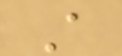A
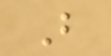B
